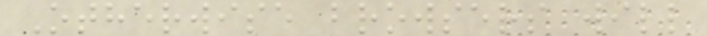Otherwise browsers will
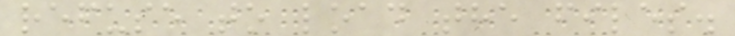refuse to load the files.
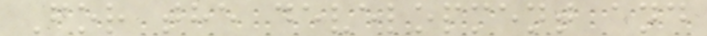For the development and
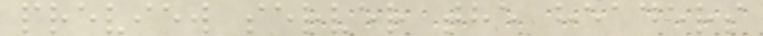preview server the headers
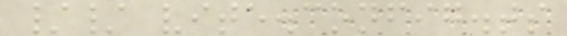// vite.config.ts
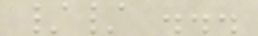// ...
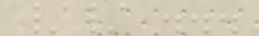// ...
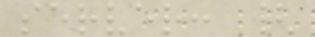server: {
